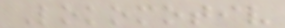Lokomotiv
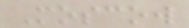Moscow
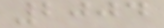2004
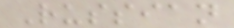Russian
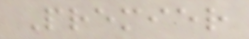Premier
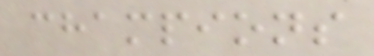champions
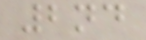2nd
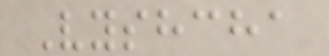Vyshcha
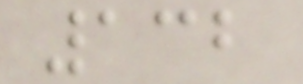132
